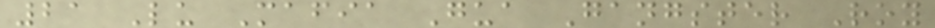21 Lu Mafia Gua Gangster Roy
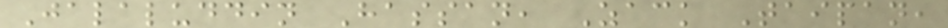Jalaluddin Hassan, Zack Taipan,
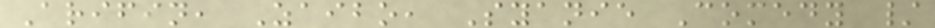Arifin, Zaibo, Syanie Comedy /
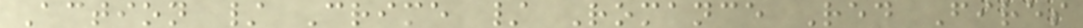Action / Crime / Romance Red Fires
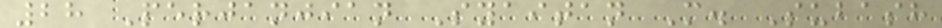28 Perjanjian Syaitan M. Subash
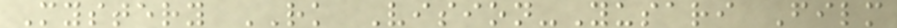Mystery RK Vision-Yusari Film
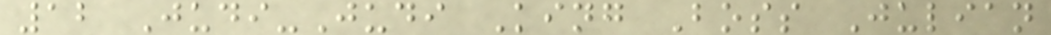12 Judi-Judi King Boss Julian
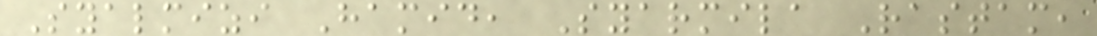Syalmizi Hamid, Syarmila Rastam,
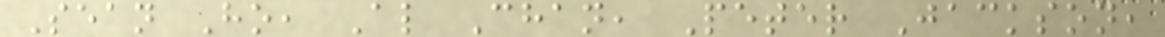Sean Ho, Al Chan, Peter Jackson,
